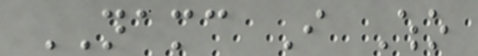NAMC I Who
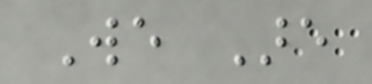We Are
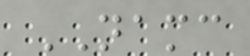NAMC
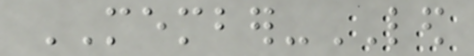MEMBER-LED
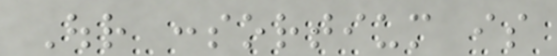Our consortium is
